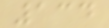134
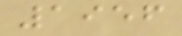1956
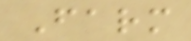Farm
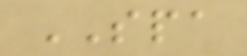SPA
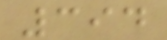394
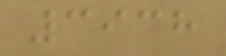3938
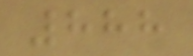888
